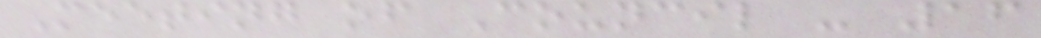Meeting of Council - 16
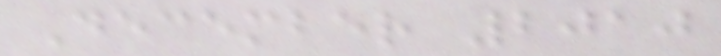December 2010
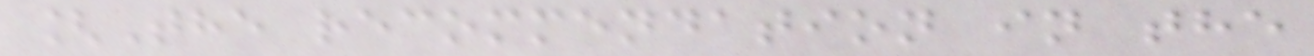[The recommendation in the
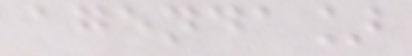agenda]
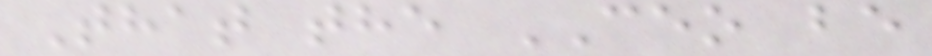That the CEO be
